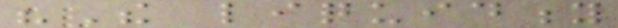"The liquidity
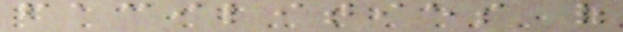facilities of
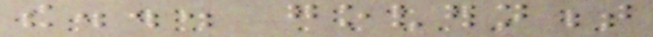the... government
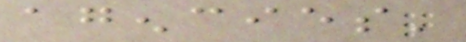agencies'
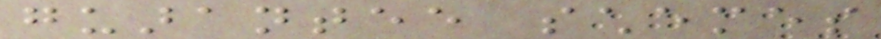guarantee schemes
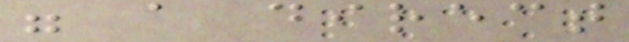were a direct
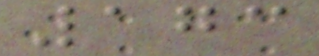173
